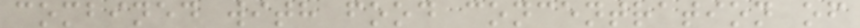combined with food concentration of
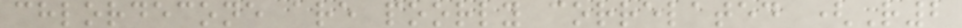chlordecone are poorly correlated (R2
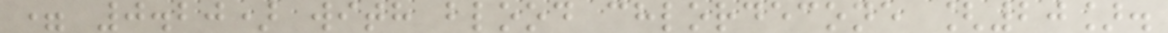= 0.20) with blood chlordecone [20].
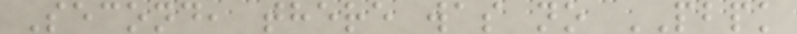Second, there was no PBPK
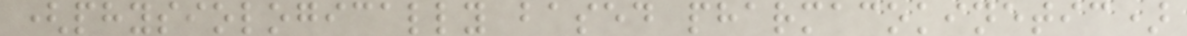(physiologically based pharmacokinetic)
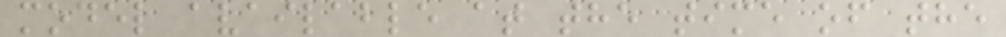model available at the time of the
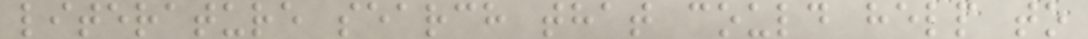literature search that could help to
